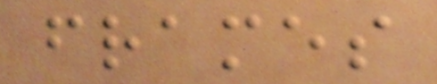frames
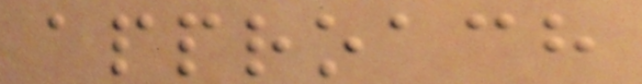approach
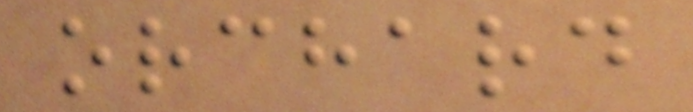orchard
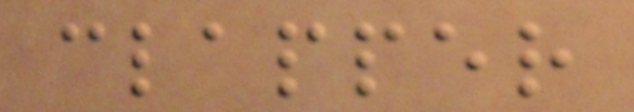clapper
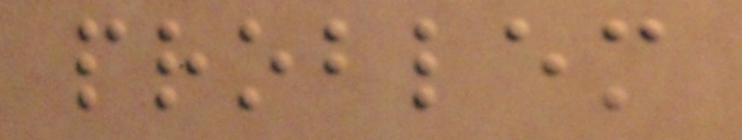problem
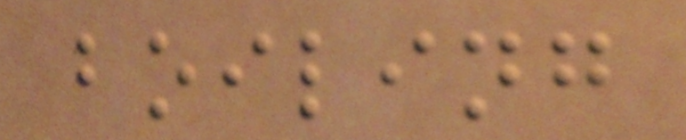boiling
